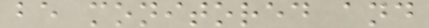be monitored and
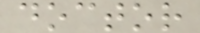doctor
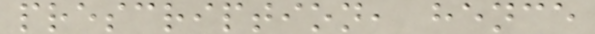prescription, hence
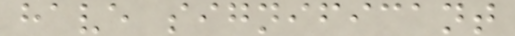have significant
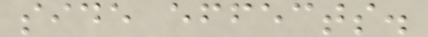side effects.
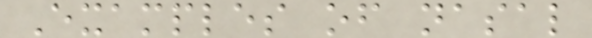Examples of nasal
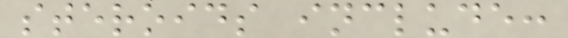steroids include:
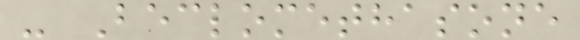- Beclomethasone
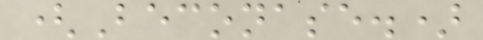(Beconase.)
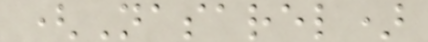(Nasarel)
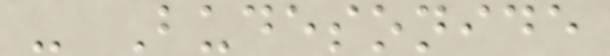- Budesonide
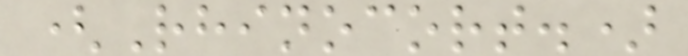(Rhinocort.)
